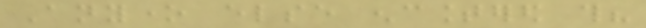Anyone else encountered this?
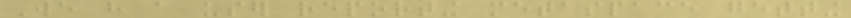We have a user reporting metaspace getting
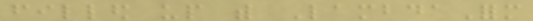filled up with LambdaForm
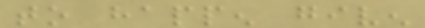to happen given
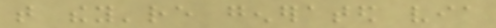that they're generated via
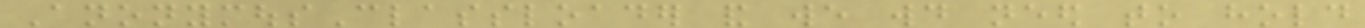AnonymousClassloader and we would need to hold
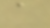a
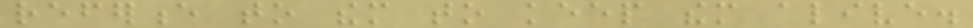reference to them to keep them alive.
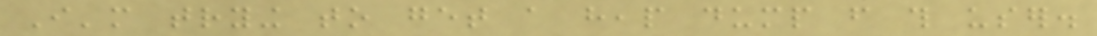I'm trying to get a heap dump from this user.
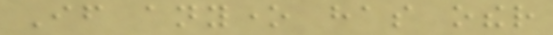If anyone has other
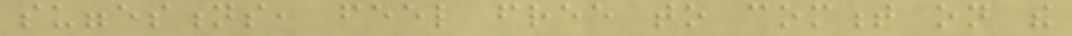suggestions, feel free to comment on the
